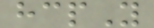hcpY
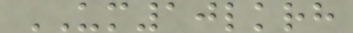UM10lkrh
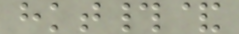hkt#&
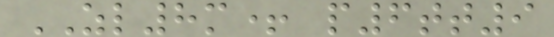ZL8m+ p6tt9
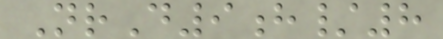NrD9h/8
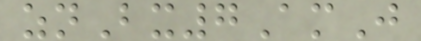znBx7AmJ
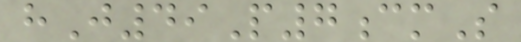hJ49P7cmS
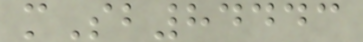mSb84443
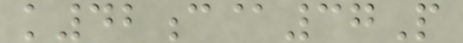k42c@37P
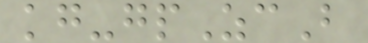kg-gpZcB
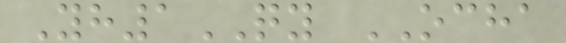Yh1QY OCHA
